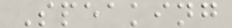Speaking
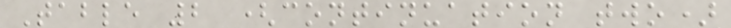Table 2 (continuation two)
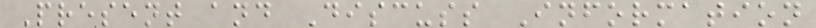Present and Discuss Information
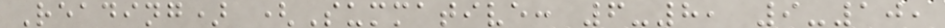Reading) (Summative: 6-8, 9-10,
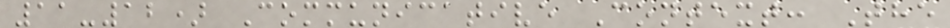11-12) Communicative Context: The
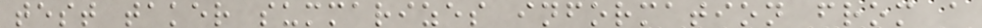test taker summarizes information from a
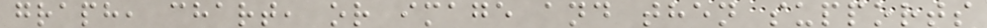graph, chart, or image and then supports
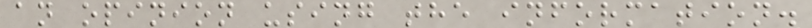an opinion using the information.
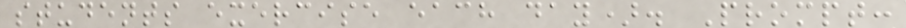students exercise each day). Prompt:
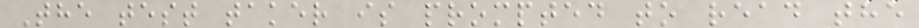The test taker is prompted to read the
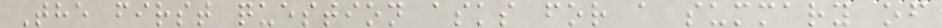The first question asks for a summary of
